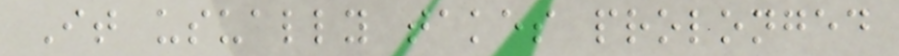It usually takes prolonged
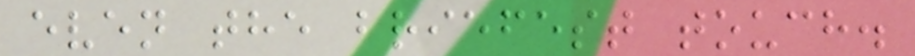even the briefest touch.
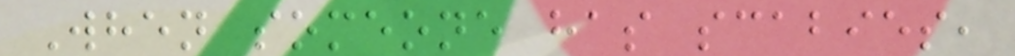When someone has scabies,
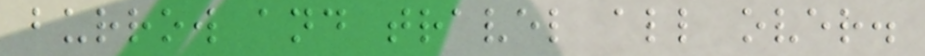burrow and travel all over.
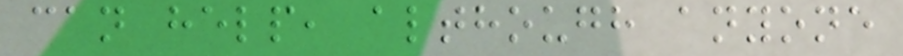can help, although anyone
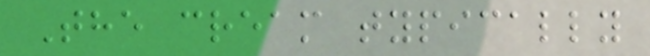The cream typically
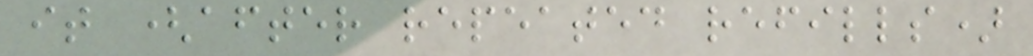it (after repeated refills)
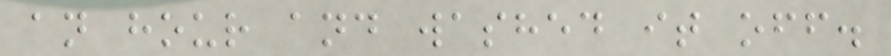an hour and washed it off.
